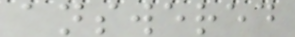answered
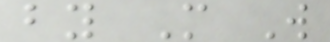by M W
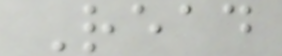Read
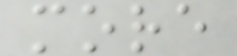more
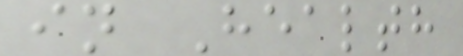in Health
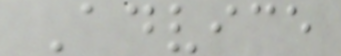Advice
